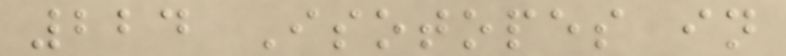224 Isotopes in
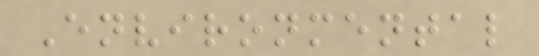Environmental
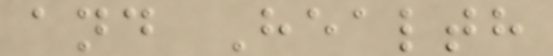and Health
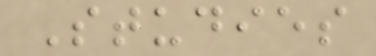Studies
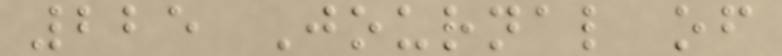225 Journal of
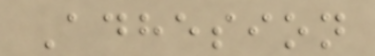Adhesion
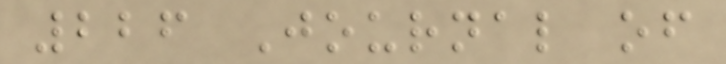226 Journal of
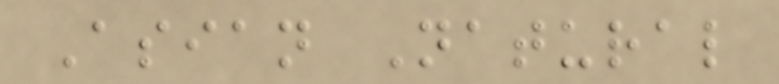Asian Natural
